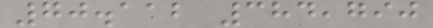70.112 384,790
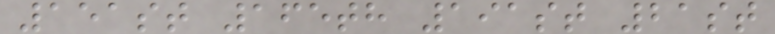151st 165th 191st 21st
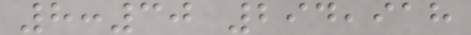8:30 294,918
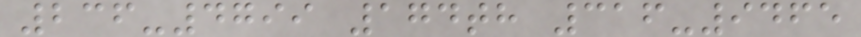236-4799 174th 316-9465
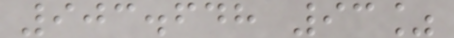903.648 93%
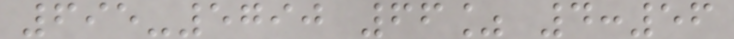695-5790 66% 4:56
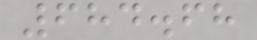684.68
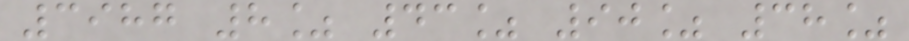3987 8% 43% 90% 38%
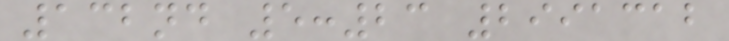132nd 5:23 2991312
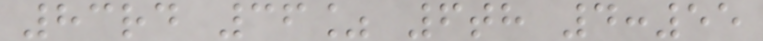83rd 36% 6th 4:55
